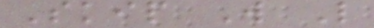Skip W L
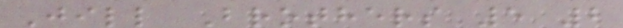Jill Brothers 5 2
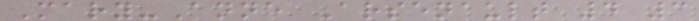Mary-Anne Arsenault 4 3
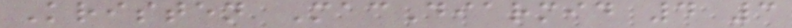Kristen MacDiarmid 4 3
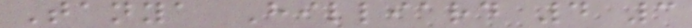Tanya Hilliard 4 3
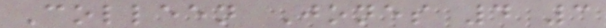Colleen Jones 4 3
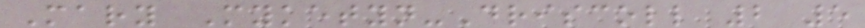Mary Myketyn-Driscoll 2 5
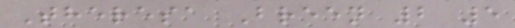Theresa Breen 2 5
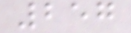257
